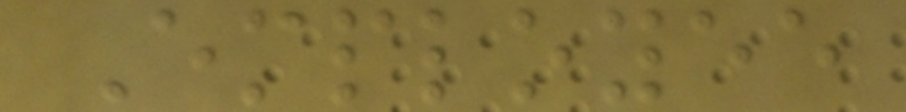Employee
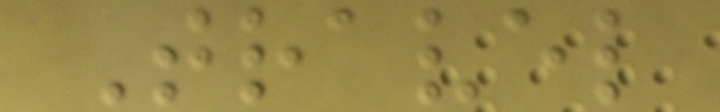Travel
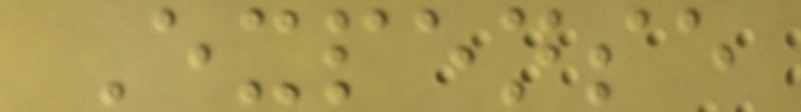Expense
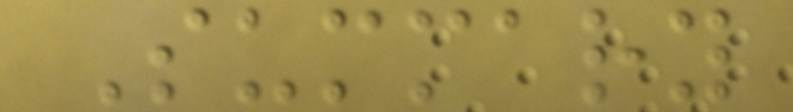Summary
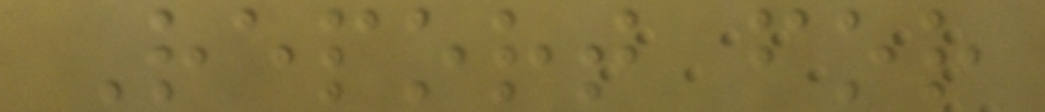Report for
